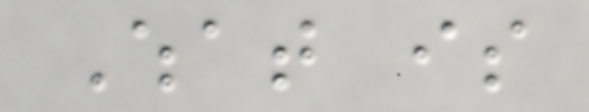What is
